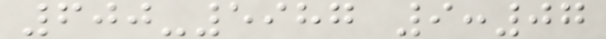600-5987 9:07
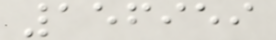156959
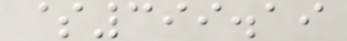$399.19
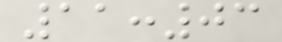11:03
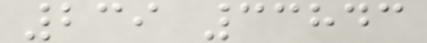239 33843
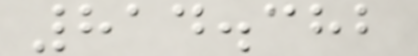814.382
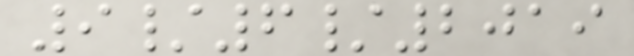9/6/2019
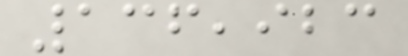136,923
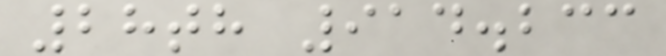28th 914.233
